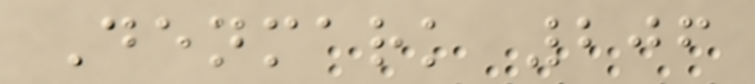Denmark 206
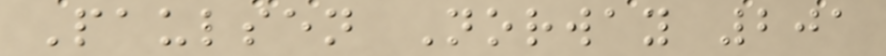Paulsen Norway 201
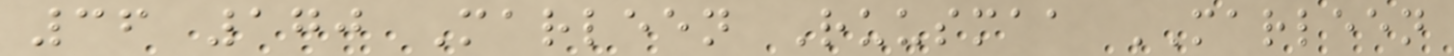36 170 Marleen Ruusmaa MARLEEN
